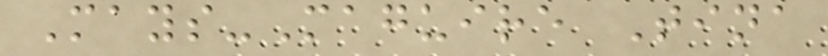Mays-Maguire Tina
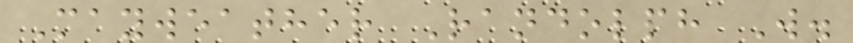Mayweather Randolph W.
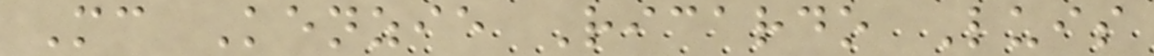Mc Kenzie Ricardo Luis
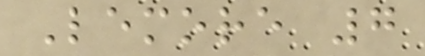Lemore 7
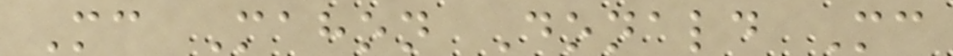Mc Mahon Donald Mc
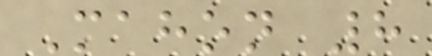Mahon 8
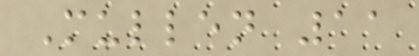Mullen 11
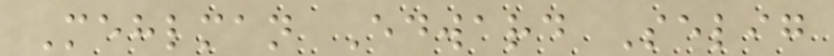Mehlman Edward Selig
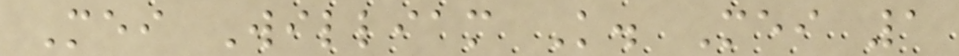Mei William K. Mei 1
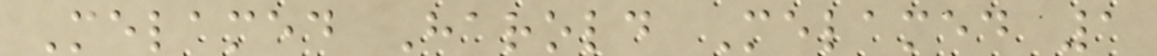Melamed Harold Melamed 1
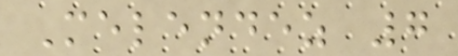Melendez 7
